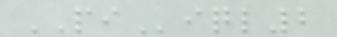PIiql2
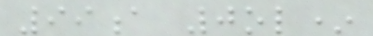99a 0ol*
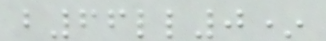b66ll0*
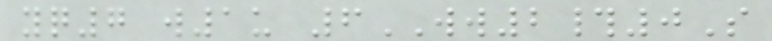yq7 w1u 6WW2#0S
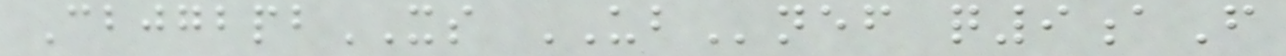CbjgbpbXS UBnef q9aF
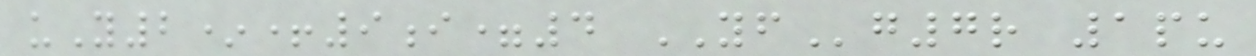uY2*+9i=4 YFg7r 1pu
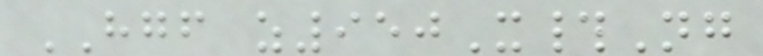HGF z950X#Ng
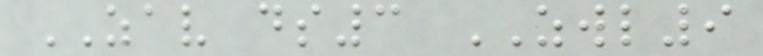ZAV ds3 ZWL9
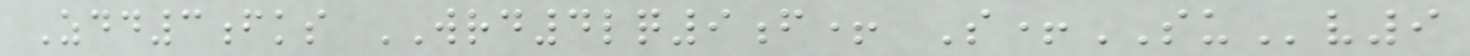Zdd3fks WRD4lq9f+ S+SUv9
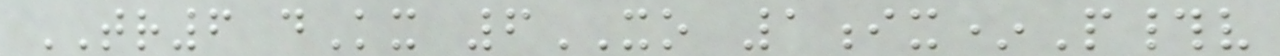TR6 dKx 6XO 1ix*P#v
